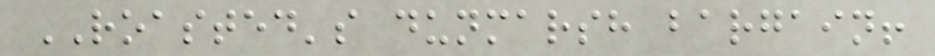ROASTED's dunmarsh bargain!
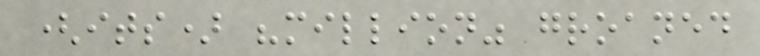(its) "million" groaned
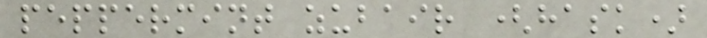peppermint zubair (hask)
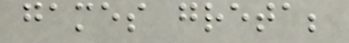games greta;
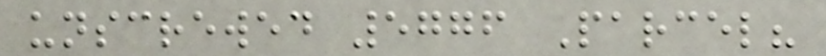unscrewed 5776 Parcel?
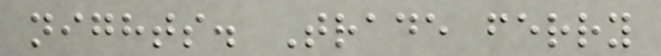nights. Trade ferry
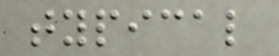typical
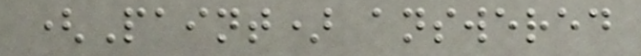(Paint) answered
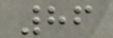86
